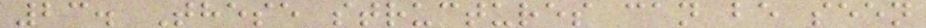23. These structures can be seen
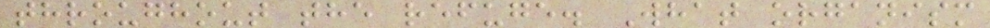throughout the refuge. What organism
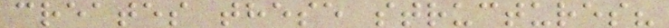creates these structures?
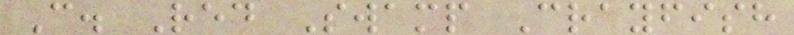C. Red Swamp Crayfish
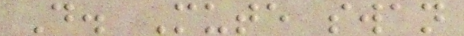D. Mute swan
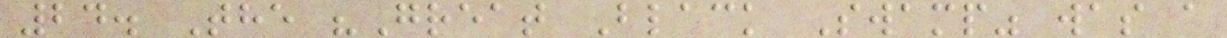24. The "Great Black Swamp" was a
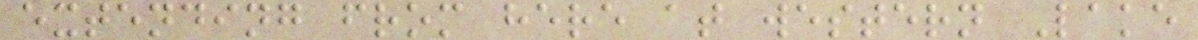extending from here at western Lake
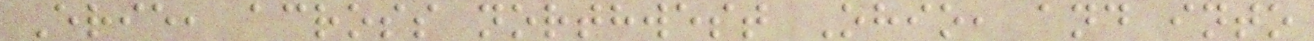Erie, across northwest Ohio, and into
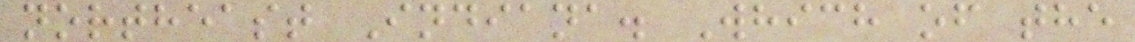northeast Indiana. Which of the
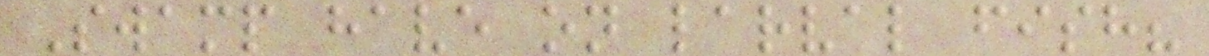Swamp have on larval fish?
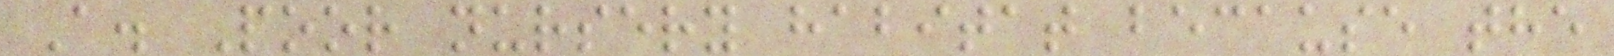A. Poor nursery habitat because the
